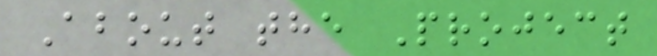About the Project
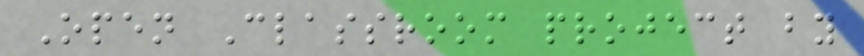Open Classroom project by
